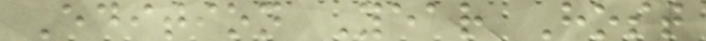Edition Year Host
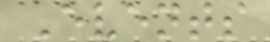Events
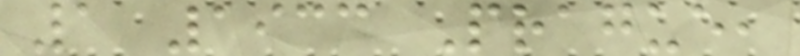1 1933 Prague,
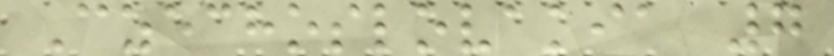Czechoslovakia 7
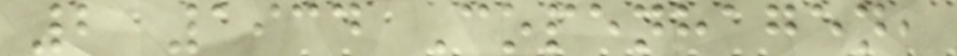2 1934 Copenhagen,
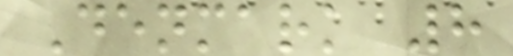Denmark 8
